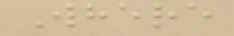Where
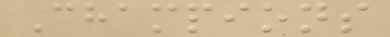Champions
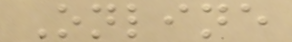Online
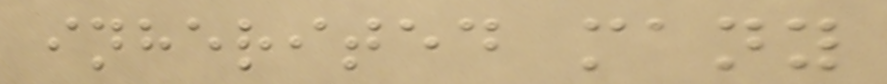inherited many
